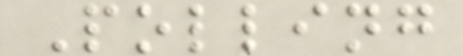Polling
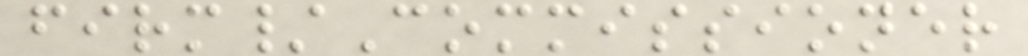firm/Commissioner
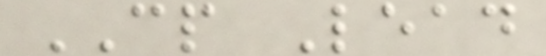CP Lead
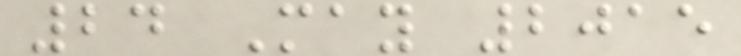24 May 2015
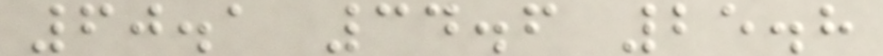60.1 34.6 25.8
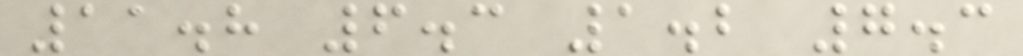11.8 6.3 1.2 7.3
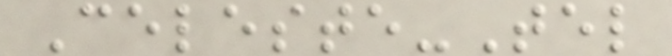Celeste-Tel
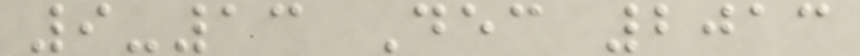9-13 Dec 2013
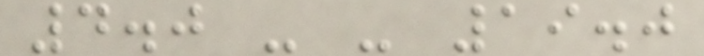4.0 - - 19.0
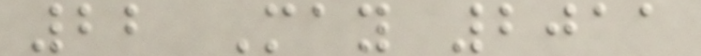22 May 2011
